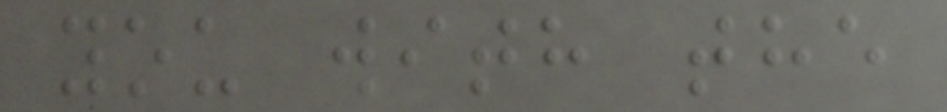you with the
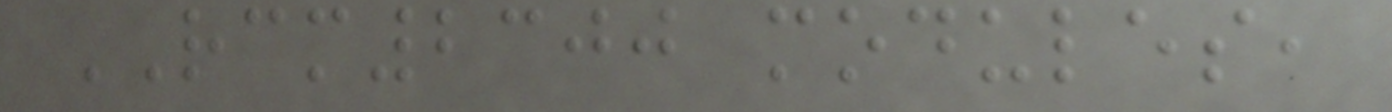RCM2300 modules,
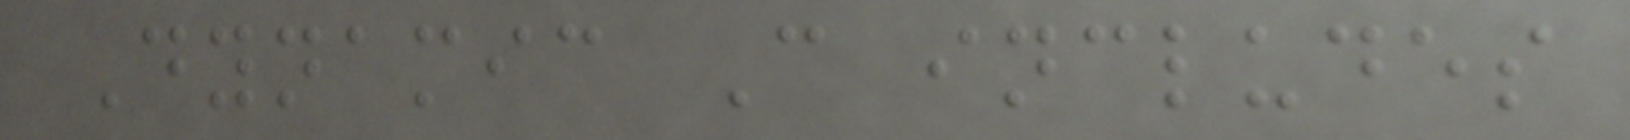Dynamic C includes
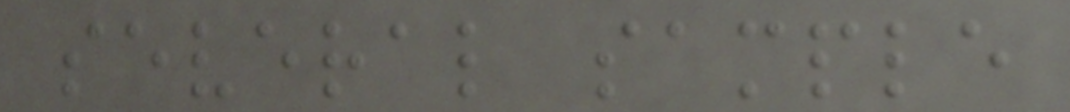several sample
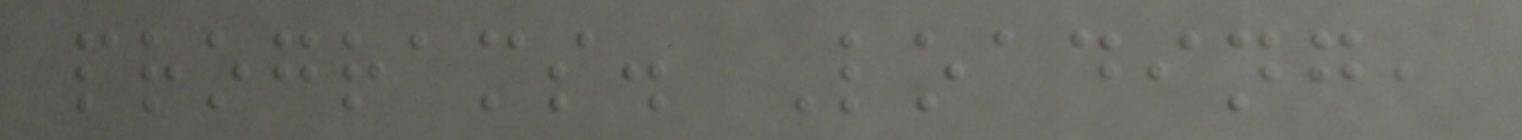programs. Loading,
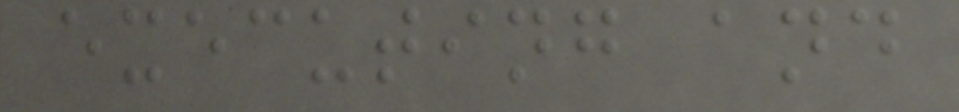executing and
